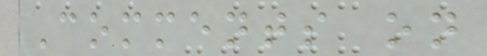Comments on
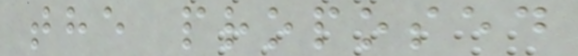the proposed
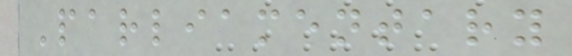Parliamentary
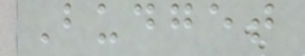Budget
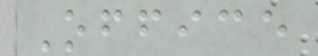Office
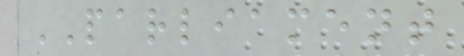PARLIAMENT
